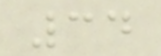34
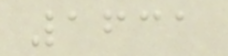1631
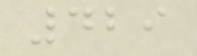429
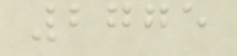2775
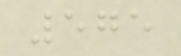575
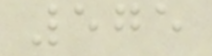575
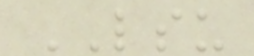LSU
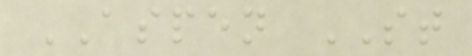ASPEN ST
